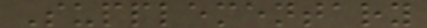Supplementary
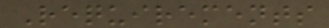Requirements
